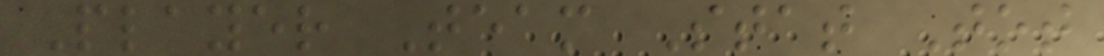Player Team Stat Tot
